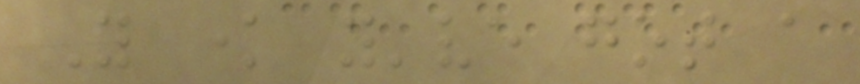You know you've got a
